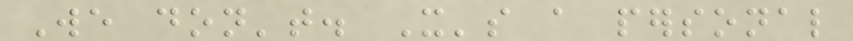We don't. It's a personal
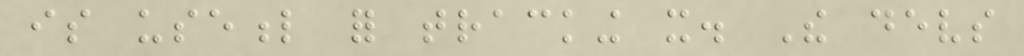is useful for tracking it. The devs
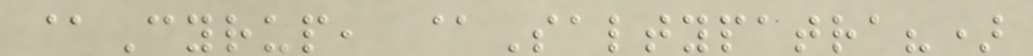@Cyrup, @Saltypatra?)
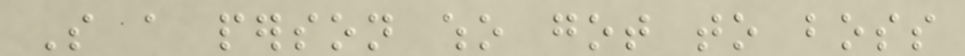So a person who got to boss
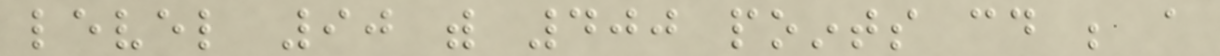level 90 with 400 points could be a
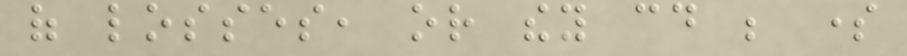of losses, or they could be some
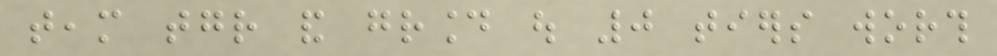team together and ground out 0 tiers worth
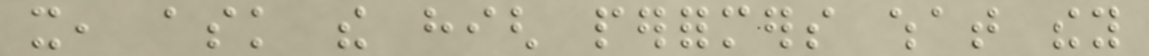it, ask the high performers what they
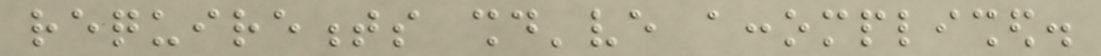requirements should've accomplished.
